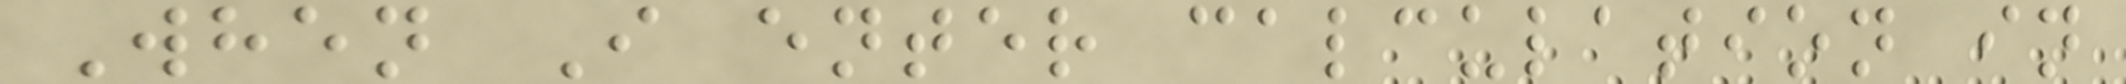When I enter calculation in
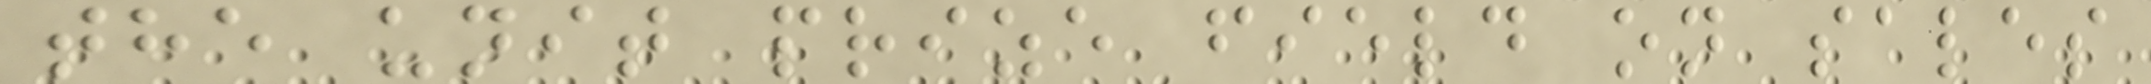the unit prize field on sales
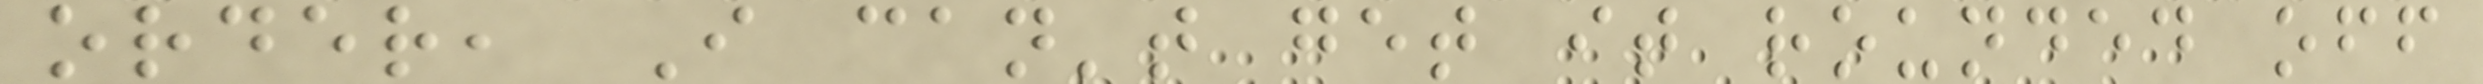order, I can't get it rounded off
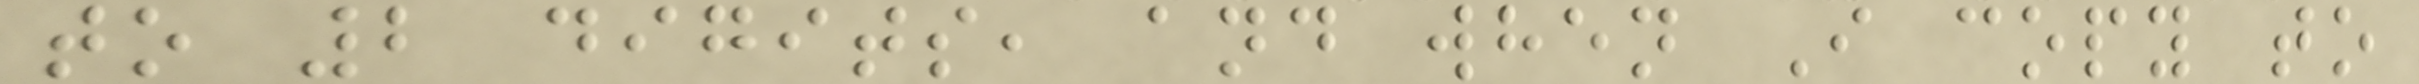to 2 digits, and when I copy to
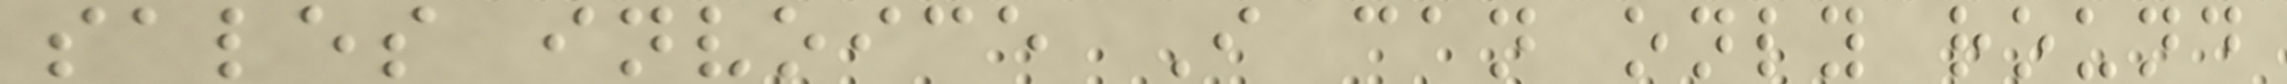sales invoice I can only round
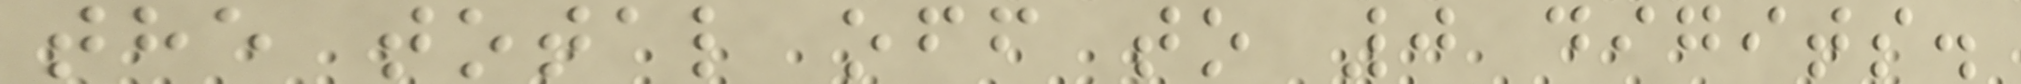the total off to 0 digits.
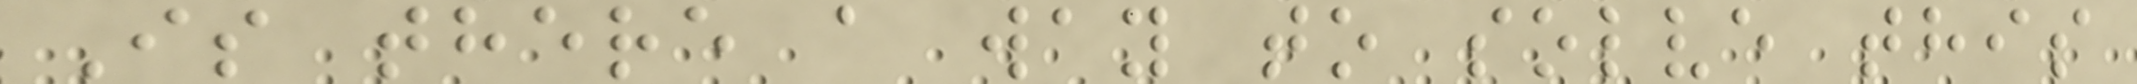Is there a way to solve this
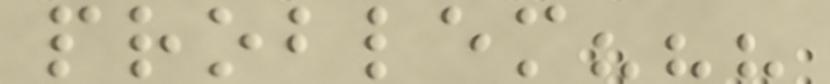problem???
